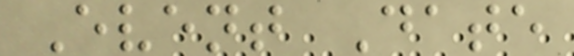Event Date
